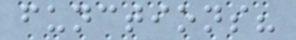functions?
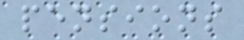pensions
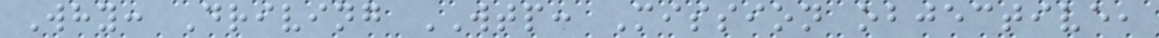Why: Driving WTP: Mission objective,
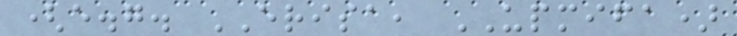(e.g. ERISA, UPMIFA)
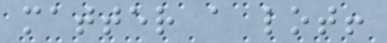matter a lot!
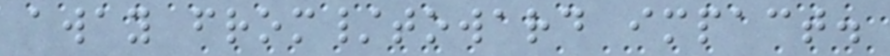away from/toward impact.
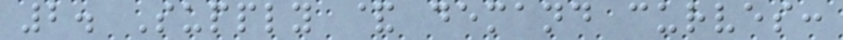2. Supply & demand curves:
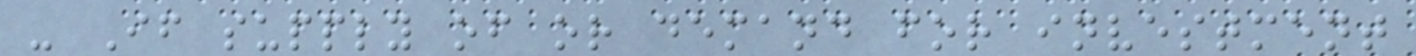- If supply of or demand for investment
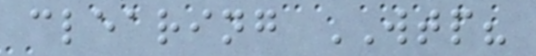clearing WTP?
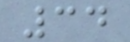34
